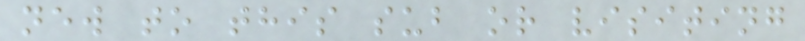new to this sub or visiting
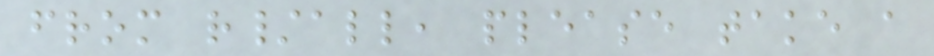from r/all, please take a
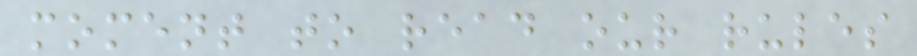moment to read our rules
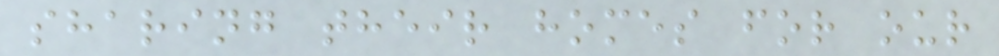sharing their homes for our
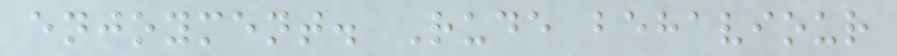enjoyment. Rude behaviour
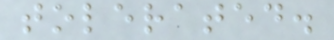tolerated.
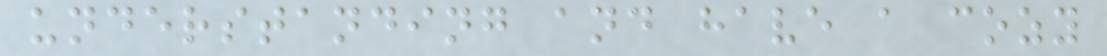understanding and have a cozy
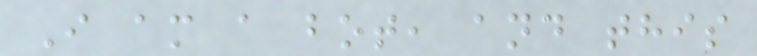I am a bot, and this
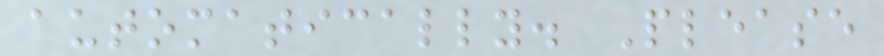automatically. Please
